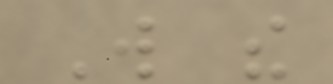Will the
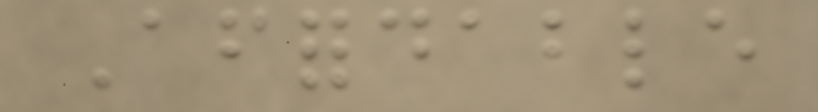Affordable
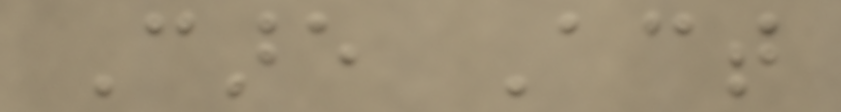Care Act
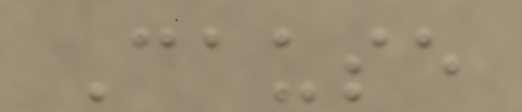Cause
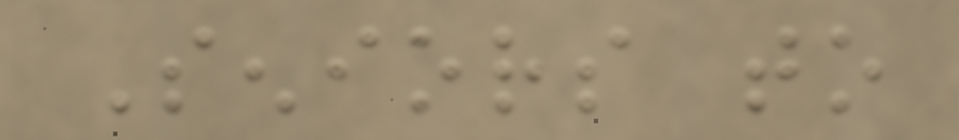Seniors to
